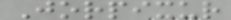Jorpixur
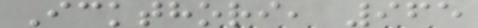Ickthori, 965
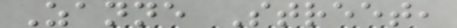Zanne Street,
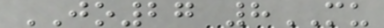JO27 8MU
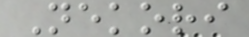Nekori
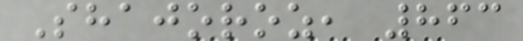Shajoroz, 863
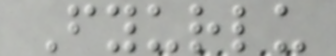Fyurlu
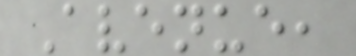Avenue,
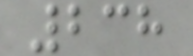238
